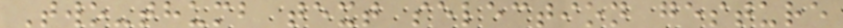Two-thumb text selection gesture
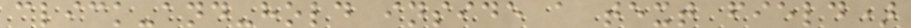click-and-hold inside a text field)
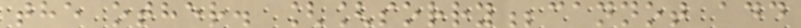the other. [[sorry;cannot add
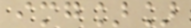img]]
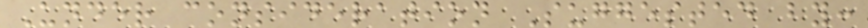Under consideration Suggested by:
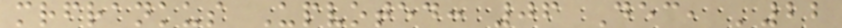mrfrankus Upvoted: 06 Dec, '22
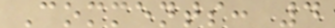Comments: 4
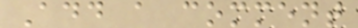Add a comment
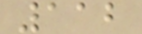112
